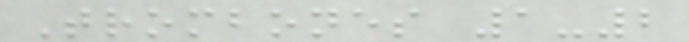Trombones 1-2
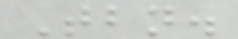Tbn.
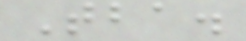Tba.
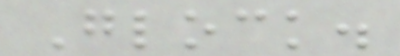Glock.
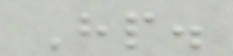Hp.
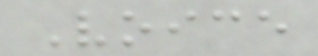Voice
